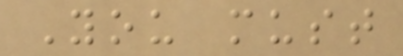You must
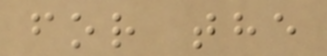for the
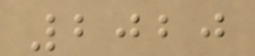2020
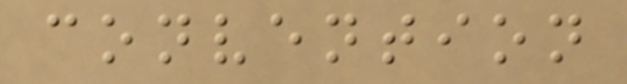convention
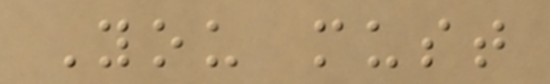You must
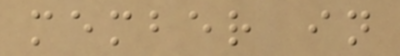member in
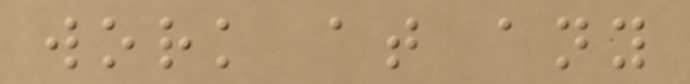work at any
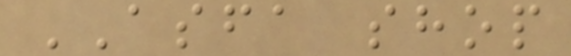ASFA shop
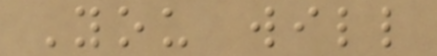You will
